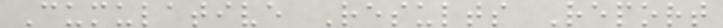Cumulative Results Report
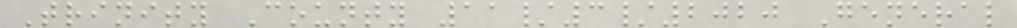Trinity County 11/3/2020 General
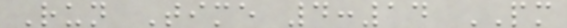Run Time 4:14 PM
